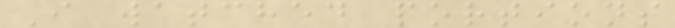I watched portions
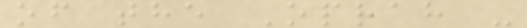of the Oprah -
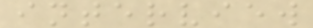interview
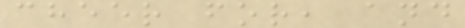cheer for, and
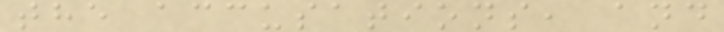the accusations, and
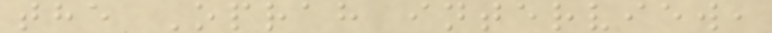the Oprah interview,
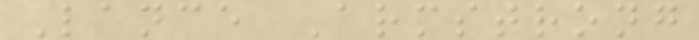Lance Armstrong
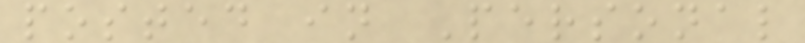posted in Personal
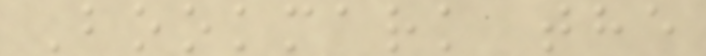Bookmark the
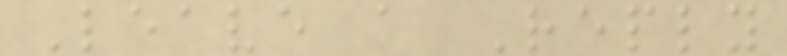Leave a Reply
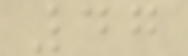47
